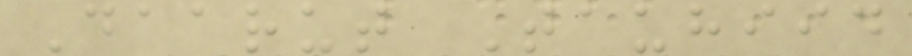Daarut Tauhiid
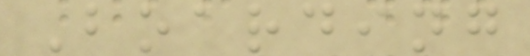Boarding
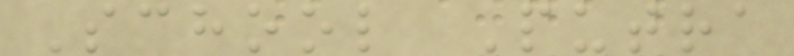School Putra
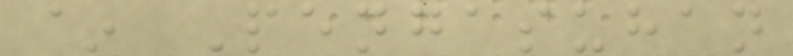~ Pengasuhan
